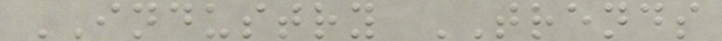INDUSTRY TRENDS
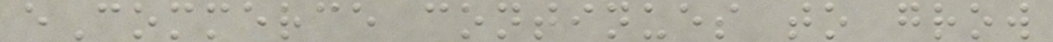eCommerce continues to grow
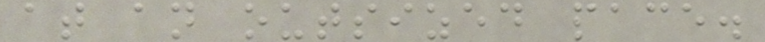at an outsized pace.
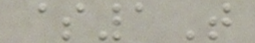$1T
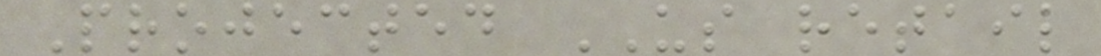Projected US retail
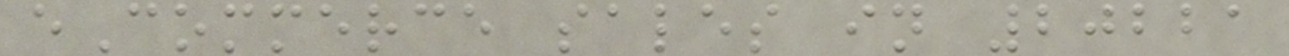eCommerce sales in 20221
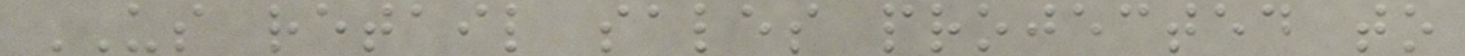US retail sales projected to
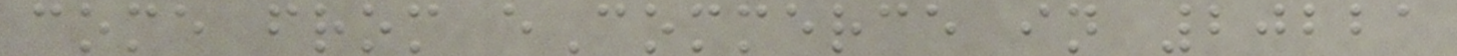come from eCommerce in 20221
